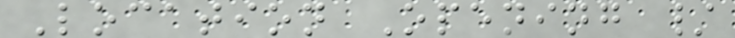Location Opening /
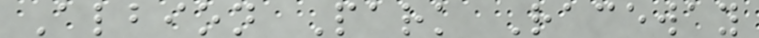Albion Park Raceway
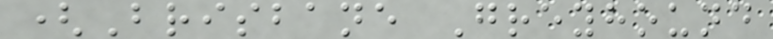(Brisbane Greyhound
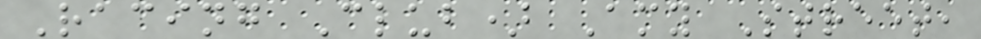Racing Club) Amy Street,
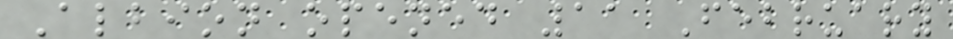Albion opened 11 February
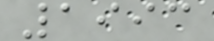1993
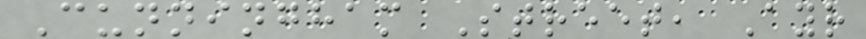Cunningham Street, Ayr
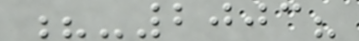?-2003?
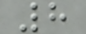8
